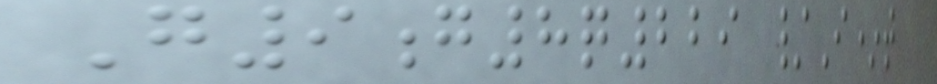G9g8q229 /I*t
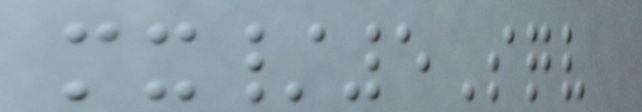mx/5Sqv
